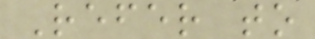Refer to
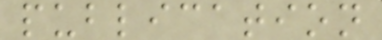publication
